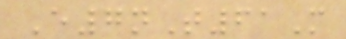E7nT61M
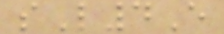sL4E
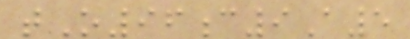tO96c9A5
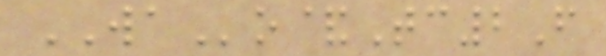WAo&Tc2F
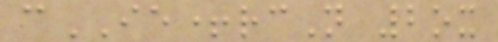cIE+rcN 2ox
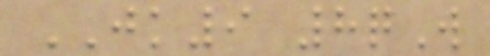JK9 8qW
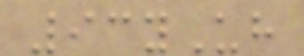93yUh
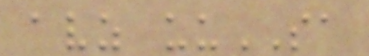avz uuSA
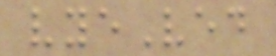vyeVed
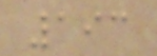193
